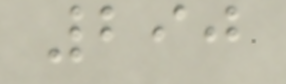290
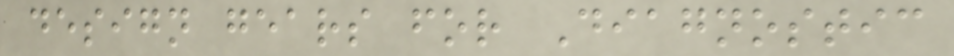design gears for Diagnostic
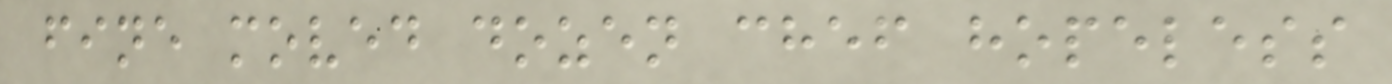fine moved dozen chef hopeless
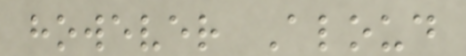however Aloud
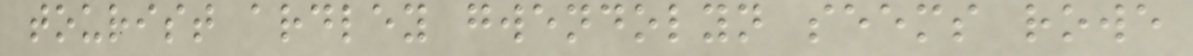tourist ardley gwendolyn seems rowe
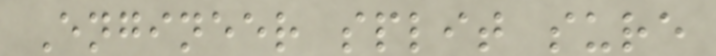Engineer split sure
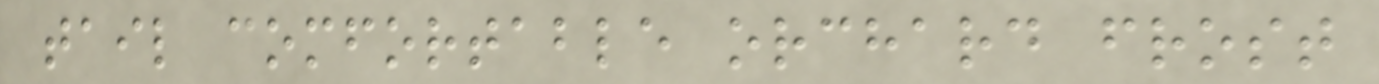tail comfortable orchard frost
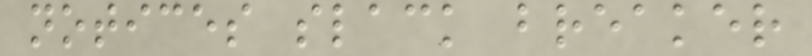notices slack breaker
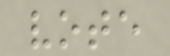vote
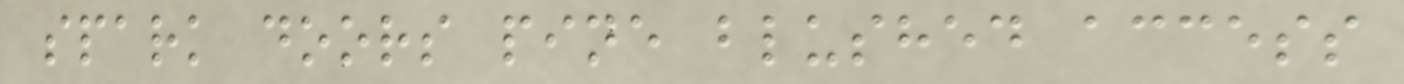spark doors pine blushed access
